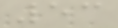53
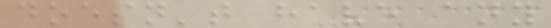doesn't have any
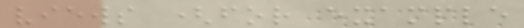views (for example
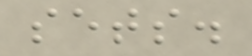sets.
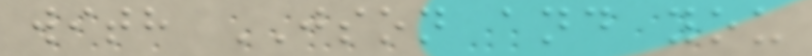with JSON and you
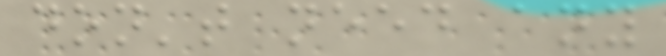don't need any
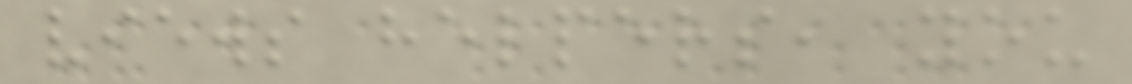views helpers, you
